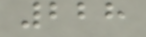228
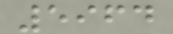5964
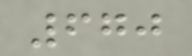670
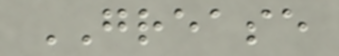GREASE
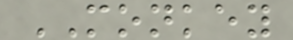MONKEY
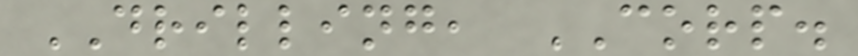DRILLING, CORP.
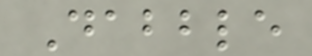Dabble
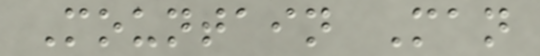Mountain Man
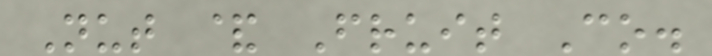Nut & Fruit Co.
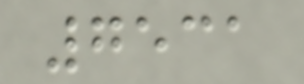7531
